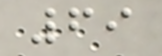69
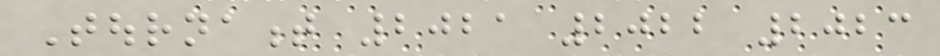Tournament 2021 2022 2023
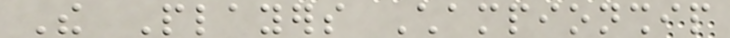The Players Championship
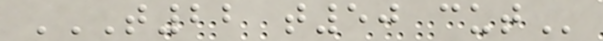T22 T50 CUT
